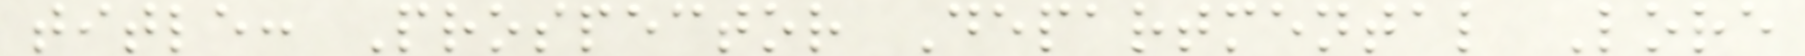title: Prospector Departmental Lore
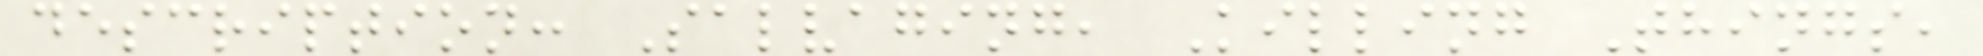description: Salvaging, Killing Things,
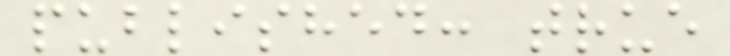published: true
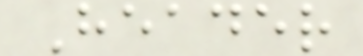Header
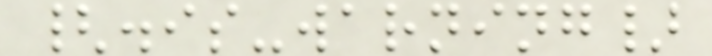{.is-warning}
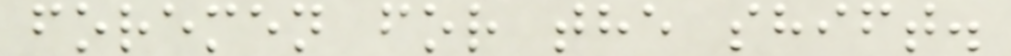foremen for the shift.
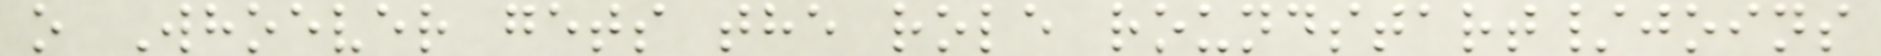o Whoever gets the role roundstart/joins
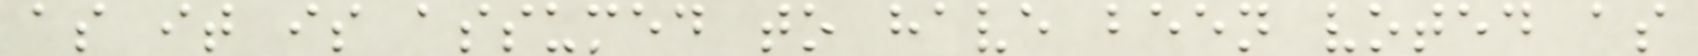as it is assumed to have been voted as
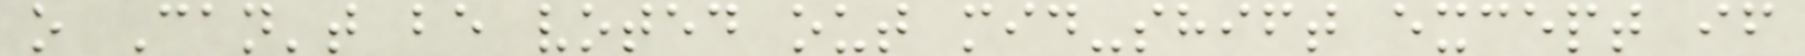o Can't be voted out mid-shift except if
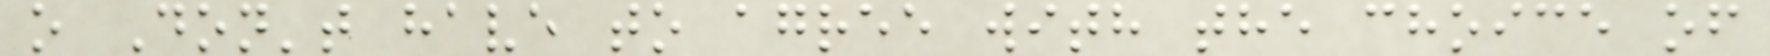o Don't have to agree with the choice of
